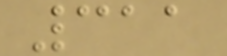311
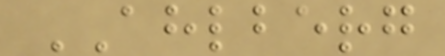AHLBERG
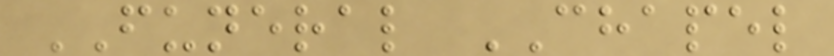FUNERAL CHAPEL
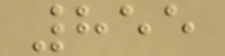855
